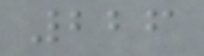226
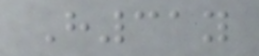H31y
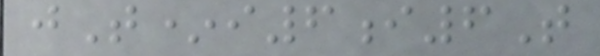jT*i6i6T
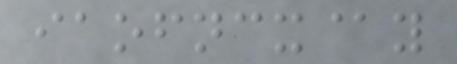iaofncx@y
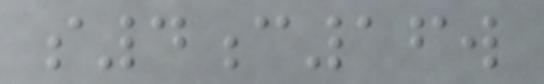s4c16w
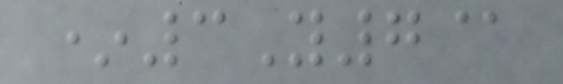*3Y7@
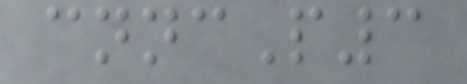cnncP3
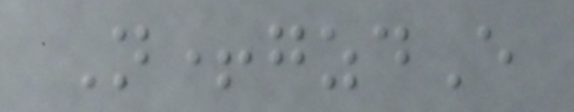N+gzdE
